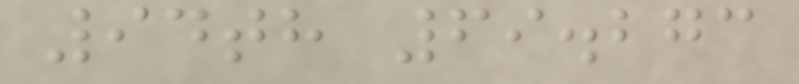94th 69.273
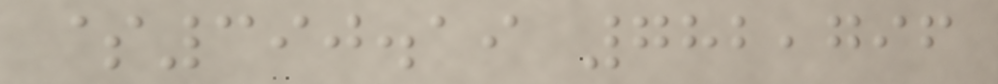$390.19 782,796
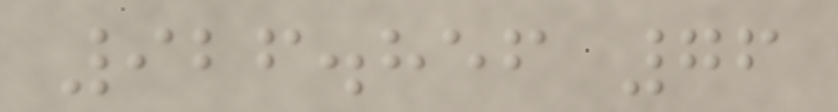926.856 76
